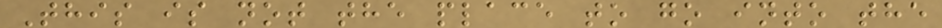This is not the place to go into the
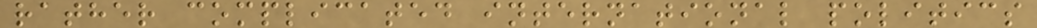rather complicated international politics
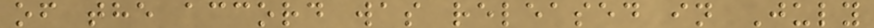of the accord was released in July
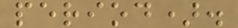period).
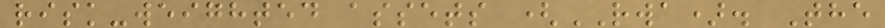risk-weighted assets (RWA). The
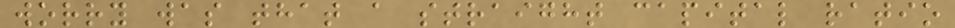worry was that a straight capital ratio
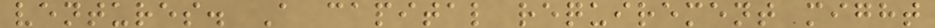ventures. A capital requirement might
